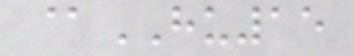@HU15
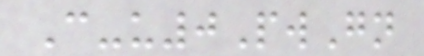C-u0PwGn
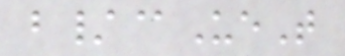b/@UeT
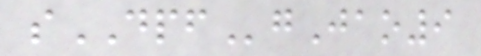sDPFgJao9
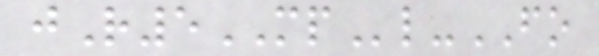jR5MPl-FO
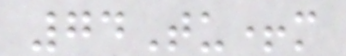74Tu+m
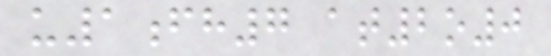u1fh7 at2o0
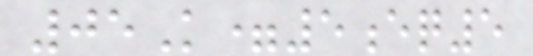05K=5eq5
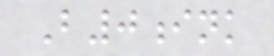B0ink
